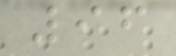96
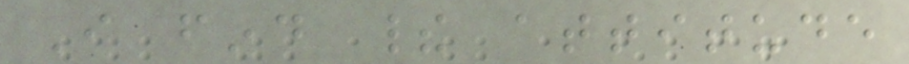I find their attitude
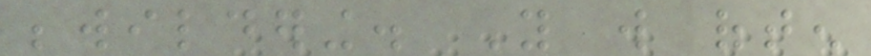bewildering. You will often
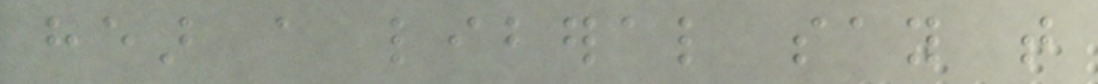hear a liberal say that
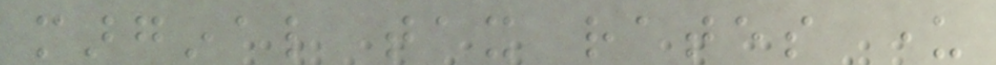marginal tax rates under
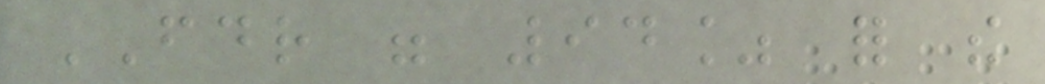FDR were 94% for the
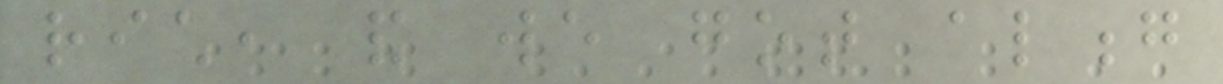rich, and we got along
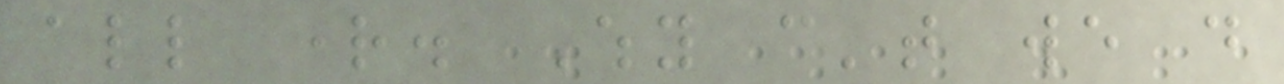all right. Why can't we do
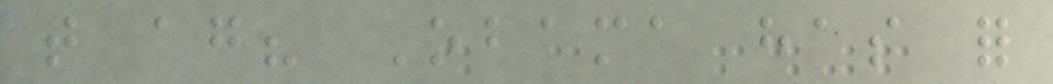that again? Obama has for
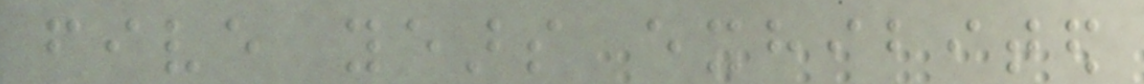five years exhibited
